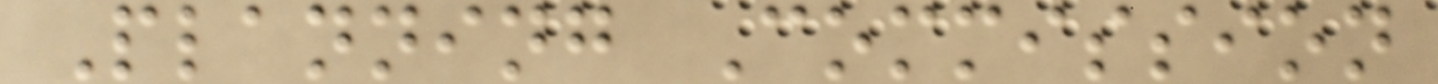Planning Commission
